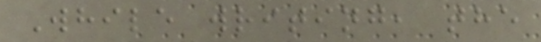While writing, the
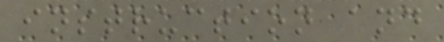instruction and
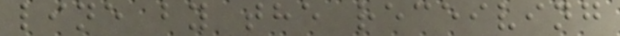line by the receiving
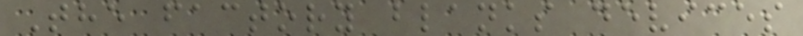The factory blanks devices
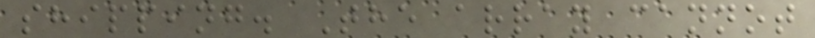shipping. The array cannot
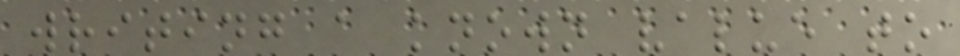writing a known value to
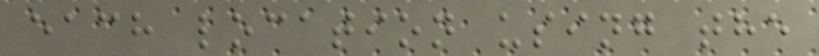each location using the
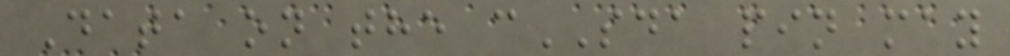Data on the cSDA pin may
